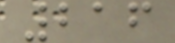216
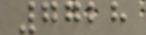7728
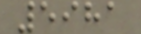5981
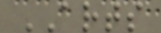ARTS
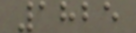1825
